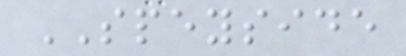SPEYSIDE
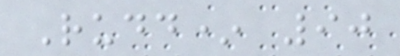Rudd* 90
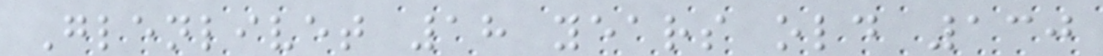Glenlivet 18 years old 130
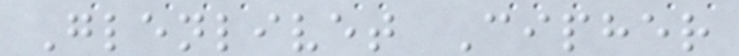Glenlivet Cipher
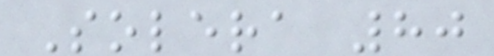Solera 80
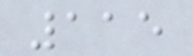115
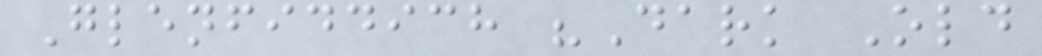Glenfiddich "Dark Old
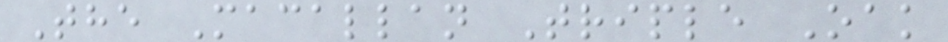The Macallan Triple Oak
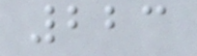223
